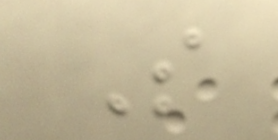S
